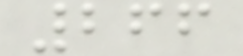266
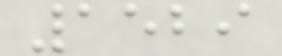1529
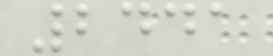2441
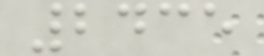2435
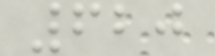620
